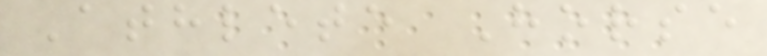Athlete Horse
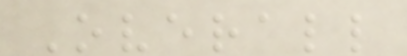Overall
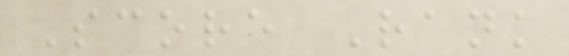Score Rank
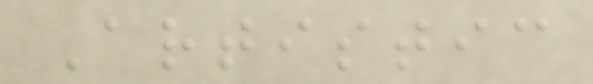Artistic
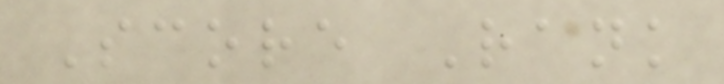Score Rank
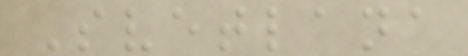Svetlana
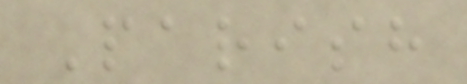Parish
